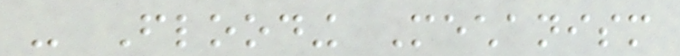- Flooding Mechanism
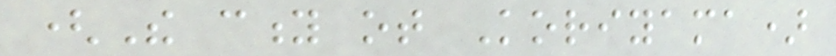(The city ot Koriyama)
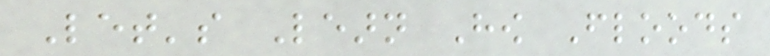Let's Learn How Floods
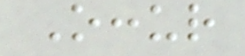Occur
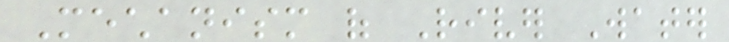Mechanism of River Water
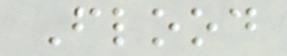Flood
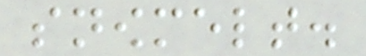snowmelt.
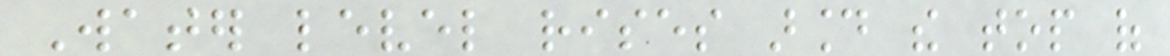Water level rises around the top of
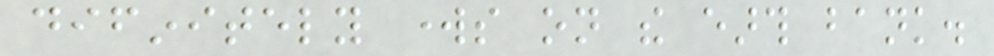difinitely works on the earth bank.
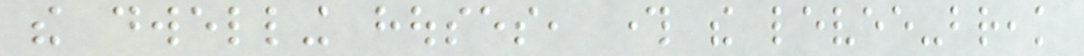the dwelling houses, through the levee-break
